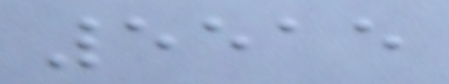5515
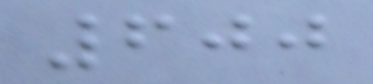600
